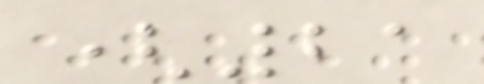(21
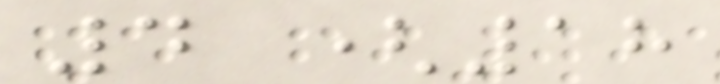4 (18
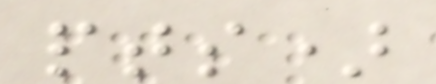pts)
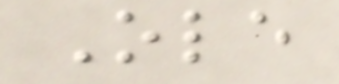Ole
